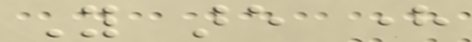You are here
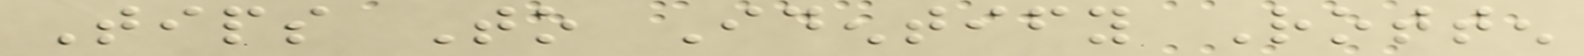Tips To Identify Rotten
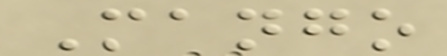Mango
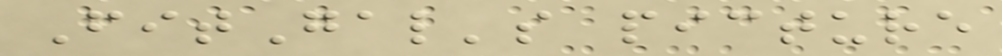FitGal's picture
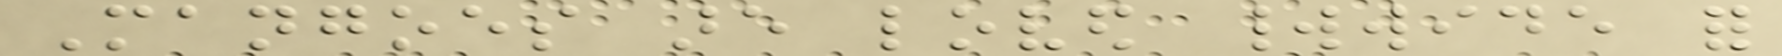Mangoes are loved worldwide for
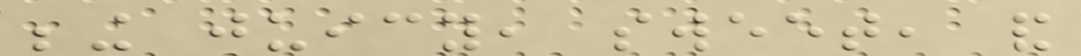being juicy, sweet, and
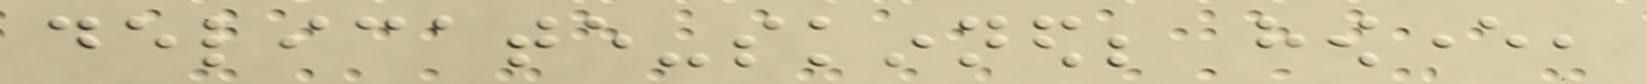delicate-skinned; however,
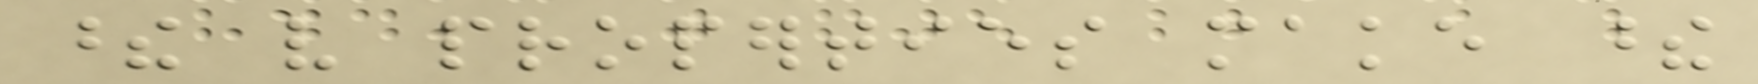these very properties make these
